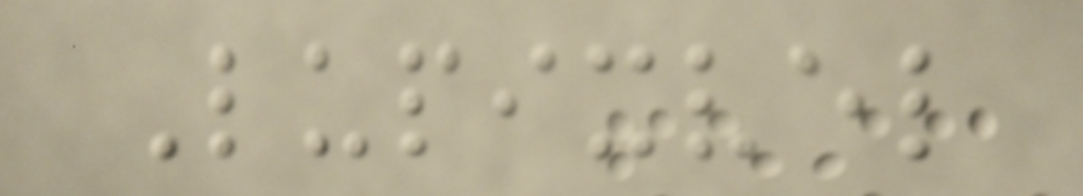Lupixvel
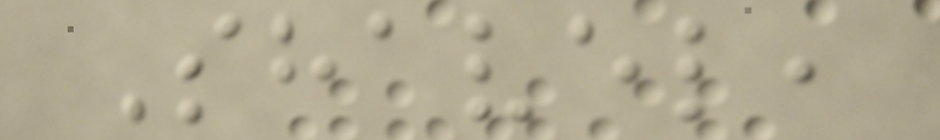Shavel,
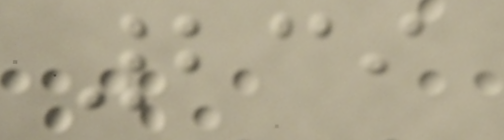239
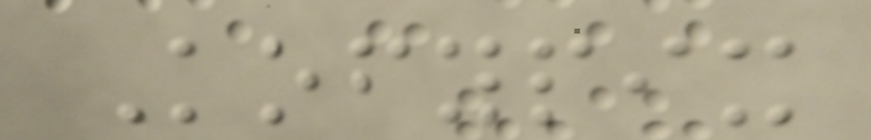Kofypix
